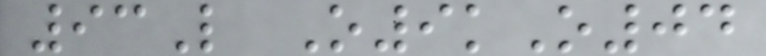93L O9kO04
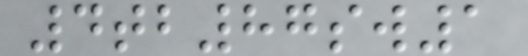4tb87sw1
